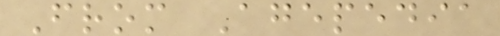From Agepedia
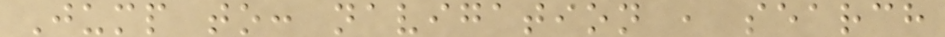Jump to: navigation , search
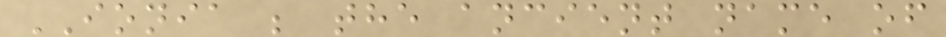IONIA ; the ancient name of
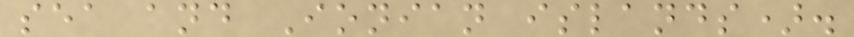sea and Ionian islands).
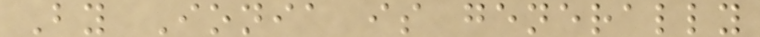By Ionia is generally
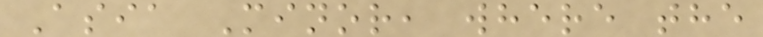Asia Minor, where the
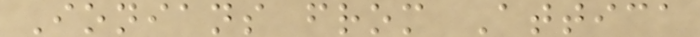Ionians from Attica
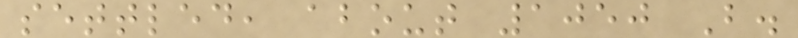settled, about 1050 B.
